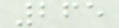265
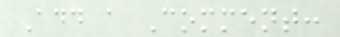Add a Comment:
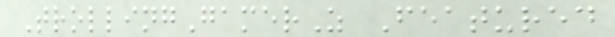TrollingGamerZ Featured
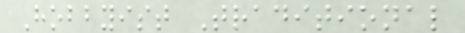Hobbyist Traditional
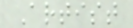Artist
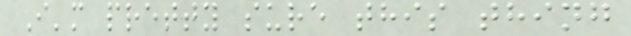I'm pretty sure this thing
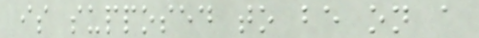is supposed to be on a
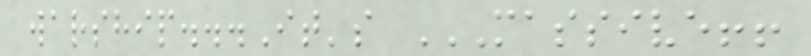warship...It's MASSIVE!!
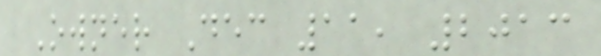Owner Dec 11, 2013
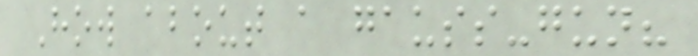How about a gauss-gun?
